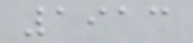1913
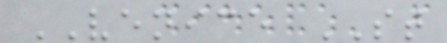VENICE ST
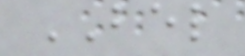BEL
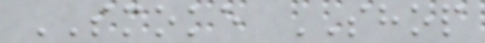SMOKE SHOP
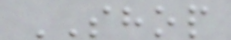SHOP
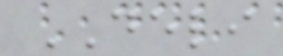DELI
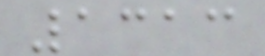1313
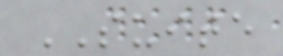SUITE
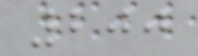200
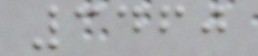3460
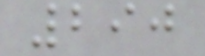290
